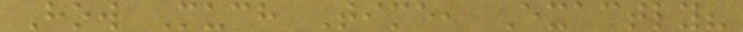How Much Time, Exactly?
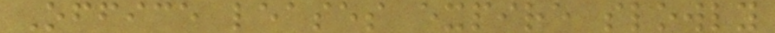Office leases expire slowly
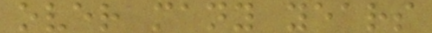over many years
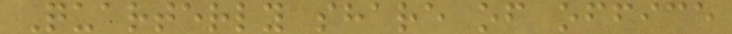Quarterly share of office
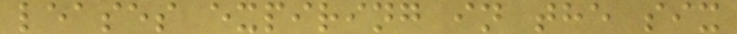leases expiring in the six
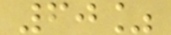60%
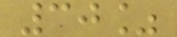30%
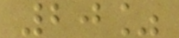20%
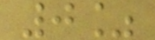0%
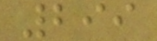299
